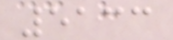5133
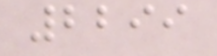2299
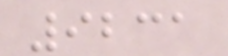9231
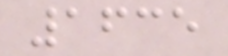1635
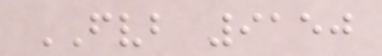FVB 9150
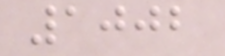1002
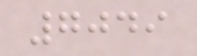7049
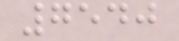7540
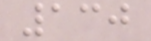130
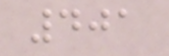401
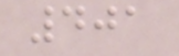401
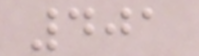401
